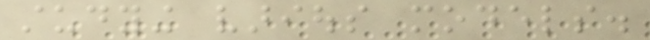studying various models.
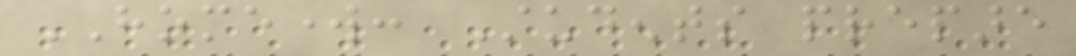HOMEWORK: Students prepare
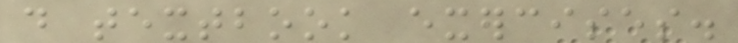do textbook exercises.
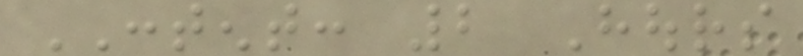CONTENT: 2 Hours
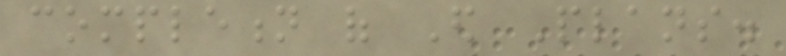completion of Ed Plans.
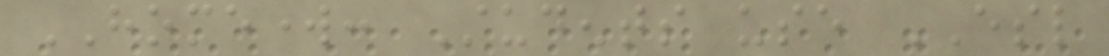HOMEWORK: Students use ESL
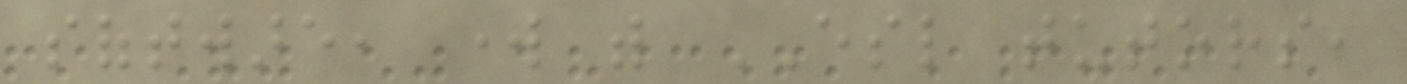software, work with ESL tutors,
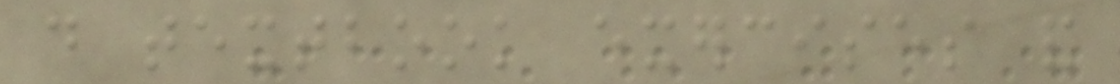do textbook exercises and
